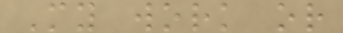My work or
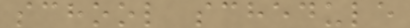school schedule
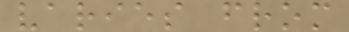varies from
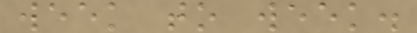week to week.
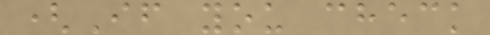(If you check
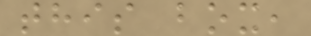this box,
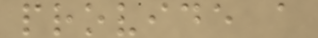provide a
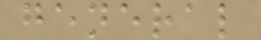general
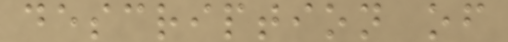description of
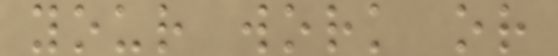your work or
